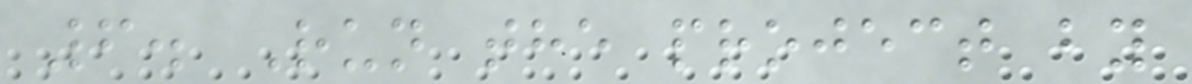6. Run the project by
